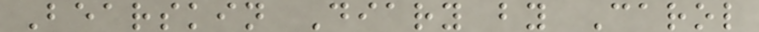Bearskin Diary by Carol
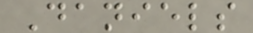Daniels
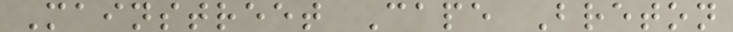Mainstreet Cape Breton
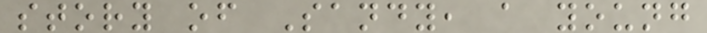story of Sandy, a young
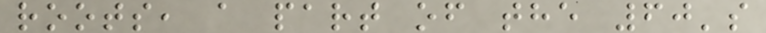roots, a part of the 60's
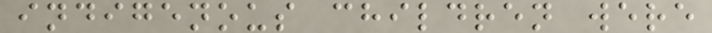indigenous children were
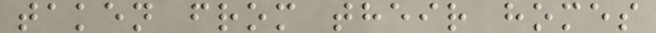taken from their homes
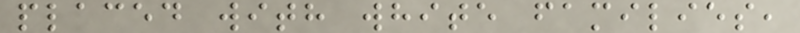placed with white families,
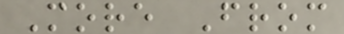More From
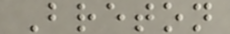Breton
